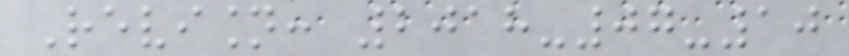Revision: 2018-07-10
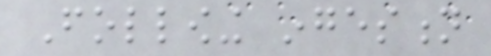Following ingestion
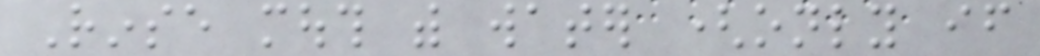Rinse mouth with water (only if
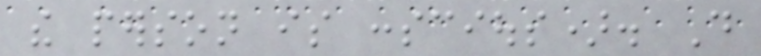the person is conscious). Do
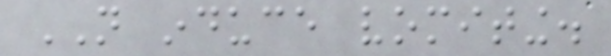NOT induce vomiting.
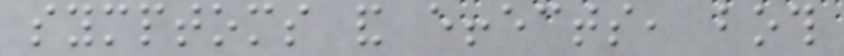symptoms and effects, both
